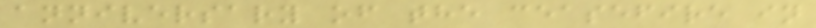anniversary of the ceasefire in
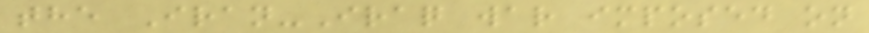the Iran-Iraq war imposed on
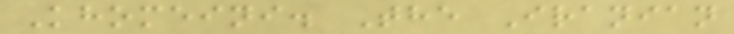Khomeini. The Iranian
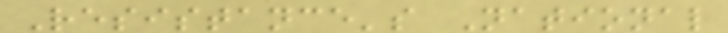Resistance's National
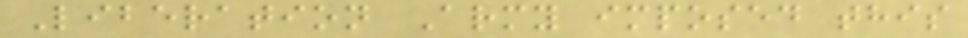Liberation Army imposed this
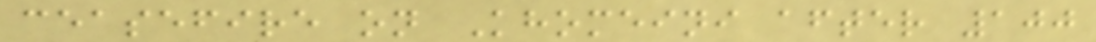ceasefire on Khomeini after 100
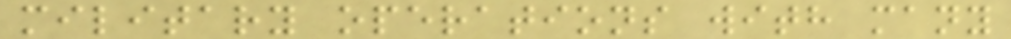military operations with many
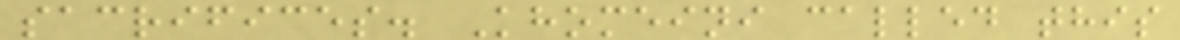sacrifices. Khomeini called this
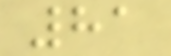81
